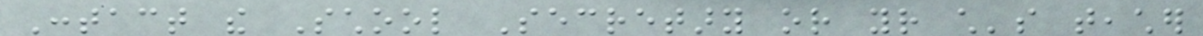Contact the School Secretary or your child's teacher
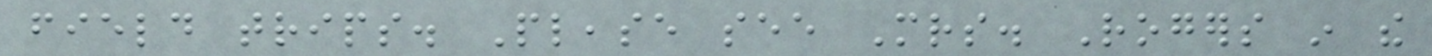field trips. Please see Mrs. Rogers in the
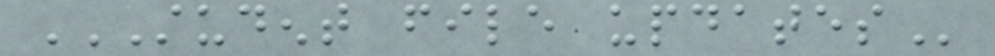STUDENT FILE UPDATES
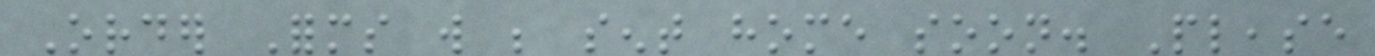Order Forms will be sent home soon. Please
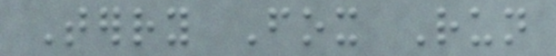Terry Fox Run
